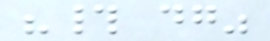"# dg"
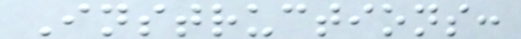Instructions:
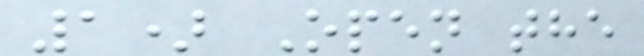1) Open the
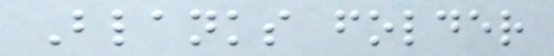Blanks folder
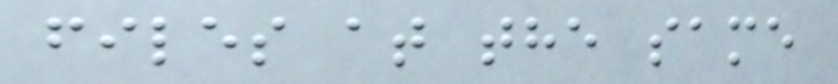files at the same
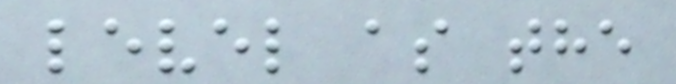level as the
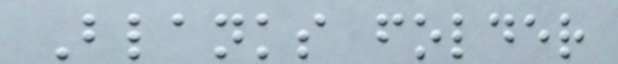Blanks folder
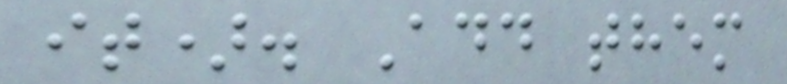it). Add them
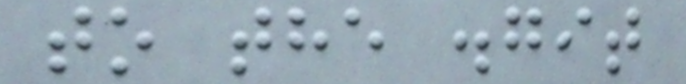to the .git
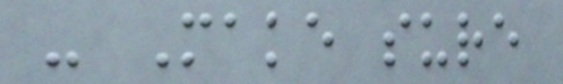- Make sure
